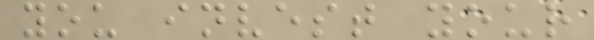you invest your
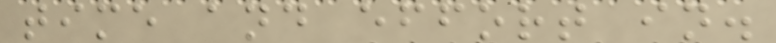time and effort in.
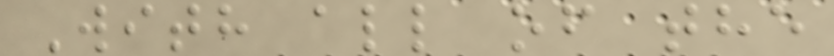With all of the
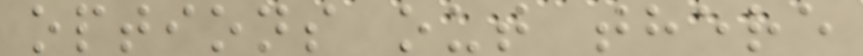options out there
